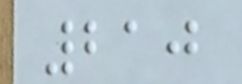210
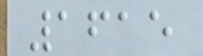1615
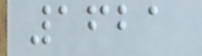1621
